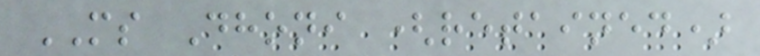MS Dhoni (retained)
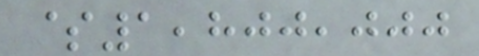$1,800,000
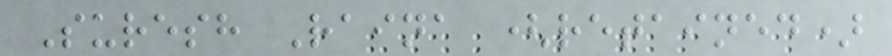Suresh Raina (retained)
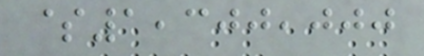$1,300,000
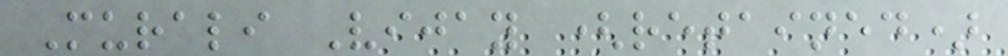Murali Vijay (retained)
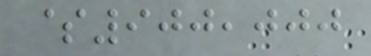$900,000
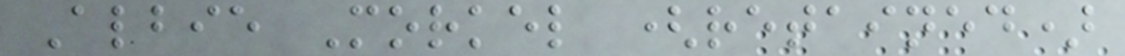Albie Morkel (retained)
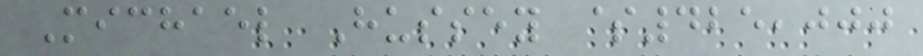Michael Hussey $425,000
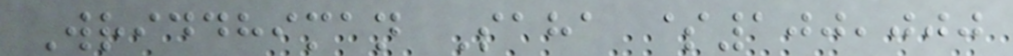Wriddhiman Saha $100,000
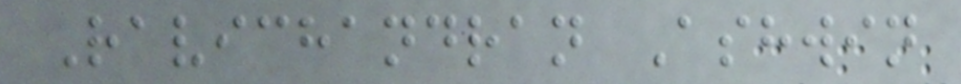Ravichandran Ashwin
